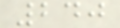240
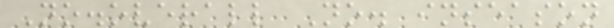No.overall No. inseason
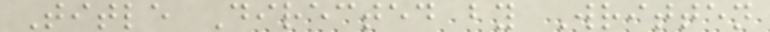Title Directed by Written
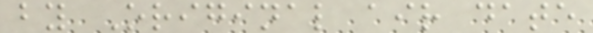by Original air date
